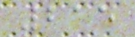215
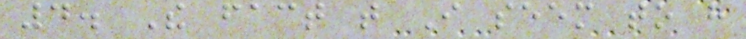4. The fact that I seem to have
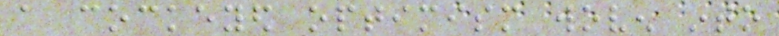a cockeyed optimism woven into
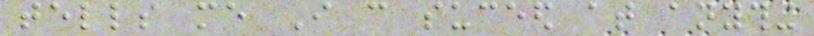tells me I can suceed at anything
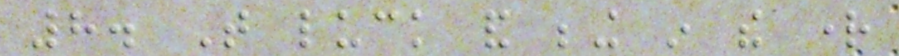8. That luck and being in the right
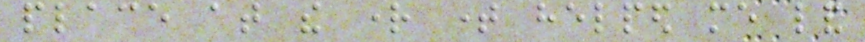place at the right time helped me land
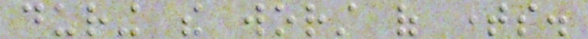during the worst of times.
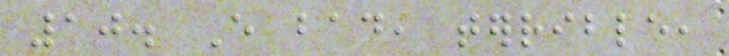10. Every bad, terrible,
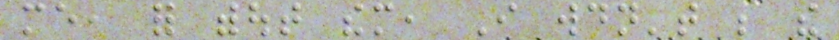me, for without them, I wouldn't be the
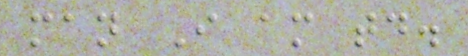man I am today.
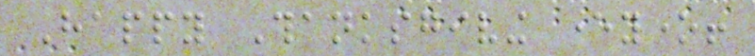Happy Thanksgiving everyone!
